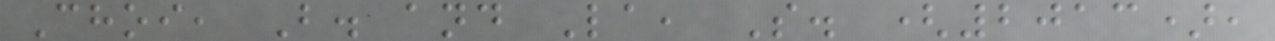Choi, B. and La, S. (2013),
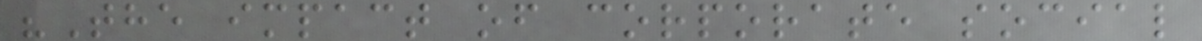"The impact of corporate social
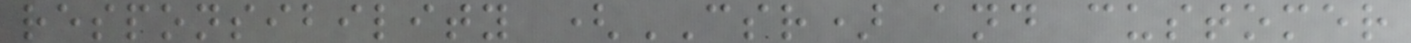responsibility (CSR) and customer
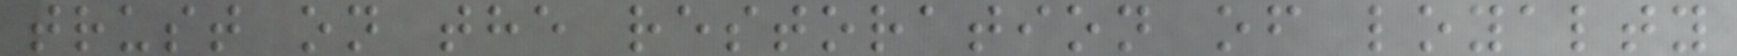trust on the restoration of loyalty
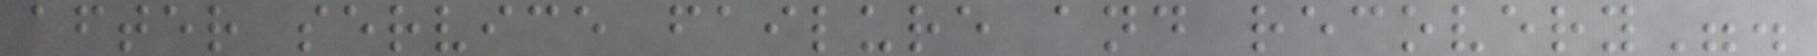after service failure and recovery".
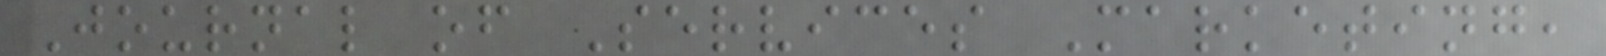Journal of Services Marketing,
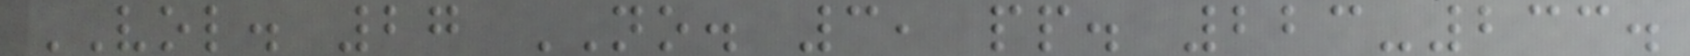VOL. 27 NO. 3, pp. 223-233.
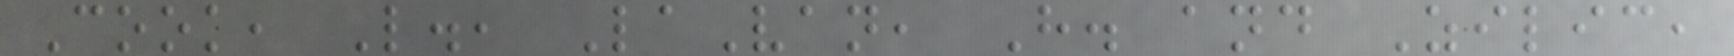Cook, L., LaVan, H. and Zilic,
